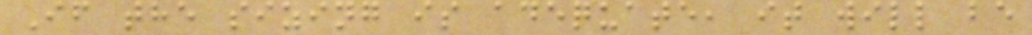If the sizing is adequate, it will be
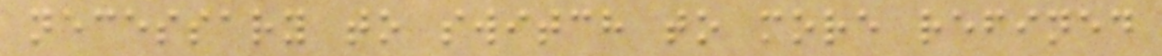necessary to switch to more refined
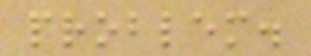problem.
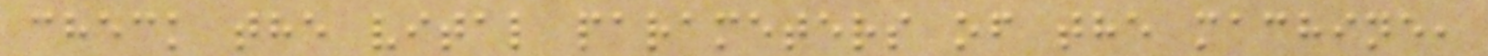check the vital parameters of the machine,
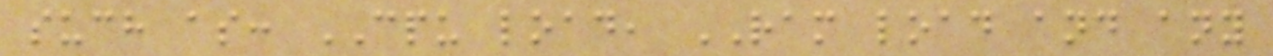such as: CPU load, RAM load and any
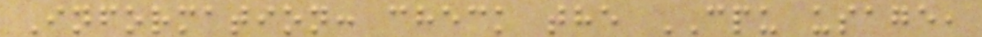Information: check the CPU usage,
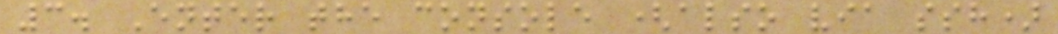3. Enter the console (also via ssh)
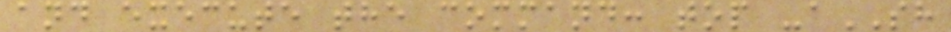and execute the command: top -aSH
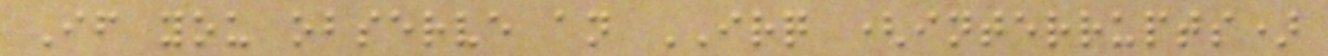If you observe an IRQ (interrupts)
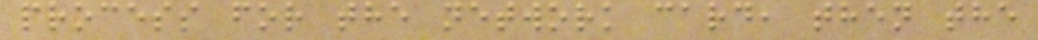process for the network card, then the
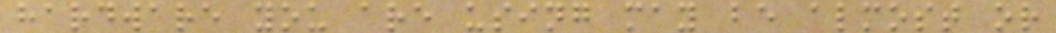hardware you are using may be almost or
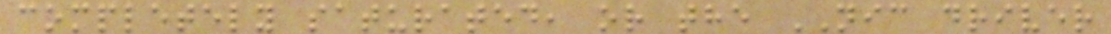completely saturated, or the NIC driver
